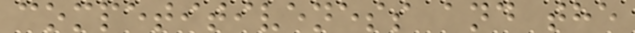competitiveness and the
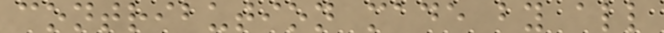contribution made by all
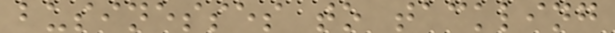businesses to tackling
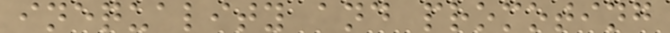inequality and promoting
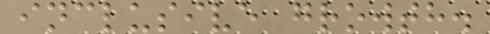inclusive growth.
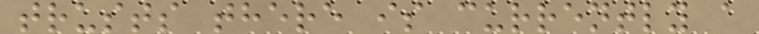trusts there is currently a
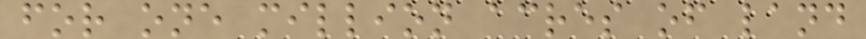for one million acres of land
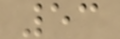53
